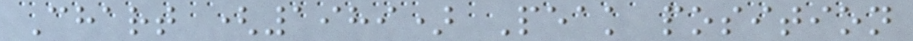Chart (1989) Peak position
